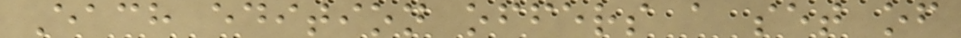Each edition offers a set of
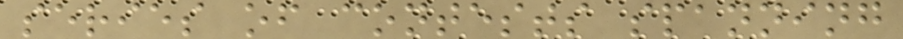series of contests spanning
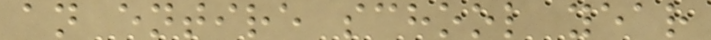an entire school year
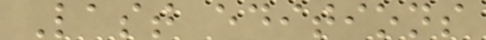Last editions
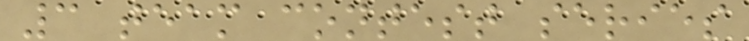3 team contest series
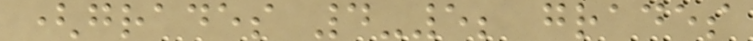(grades 4-5; grades
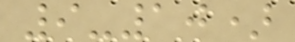9-10)
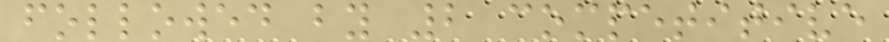followed by 2 competitive
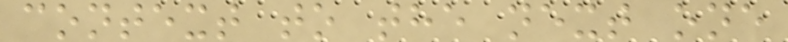context to the next one
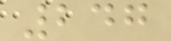247
